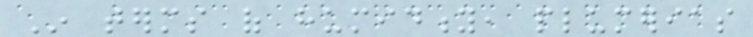In terms of humidity, plumerias
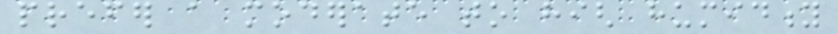prefer a moderate to high humidity
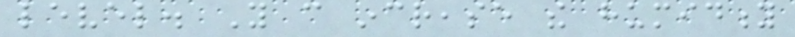level. You can increase the humidity
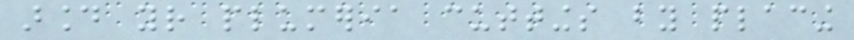around your plumeria cuttings by placing
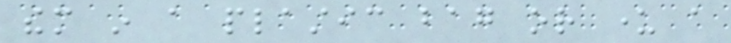them in a plastic bag or under a
